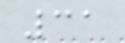31
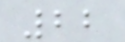22
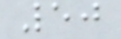50
